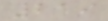219
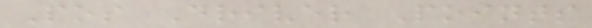Pos Driver Points
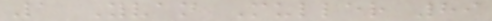1 Yvan Muller 89
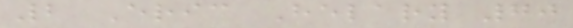2 Eric Helary 70
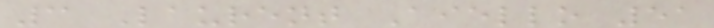3 Laurent Aiello 51
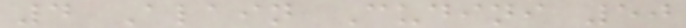4 Alain Cudini 50
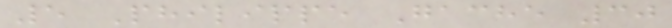5 Philippe Gache 30
